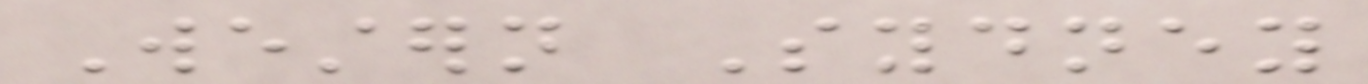Western Sydney
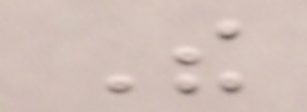The
